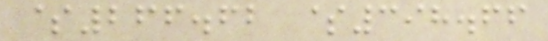$266.62 $398.66
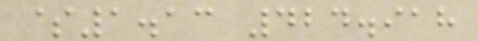$1.13 424.918
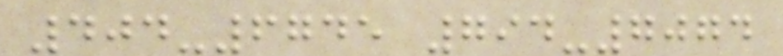404-6745 794-7074
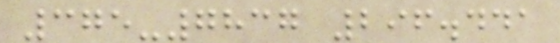375-7837 296.441
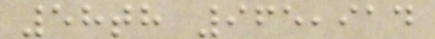58th 965,914
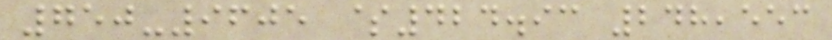750-9605 $424.93 248,553
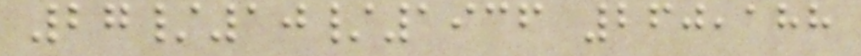27/10/1936 260,188
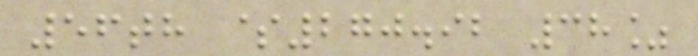56th $270.92 38%
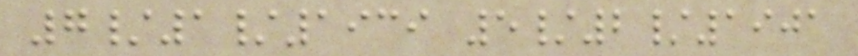7/1/1939 5/2/1901
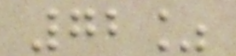72%
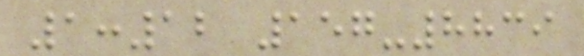1:12 157-8839
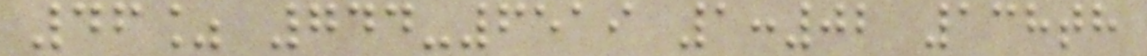46% 744-6519 1:02 138th
